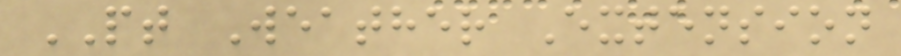PT Weather Extension
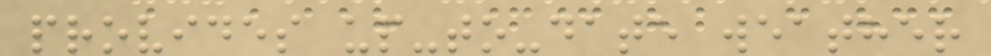provides up-to-date weather
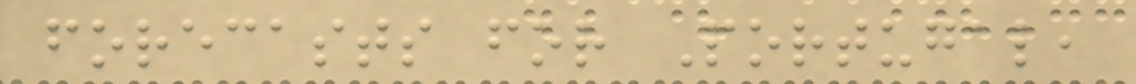forecasts for Portugal,
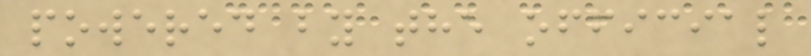powered by the official
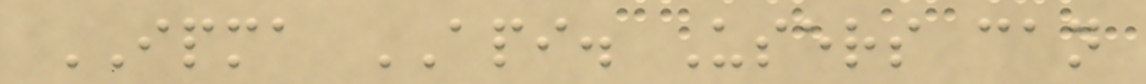IPMA API. Users can
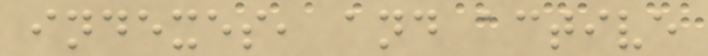indexes, and active
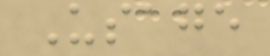Usage
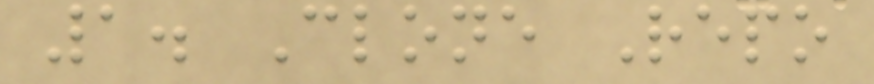1. Clone Repo
